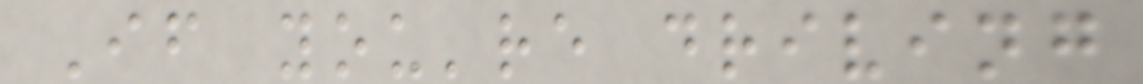If you're driving
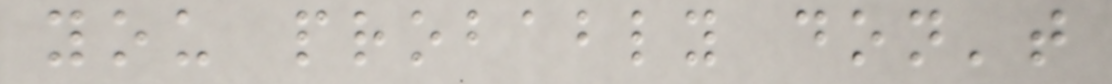you probably don't
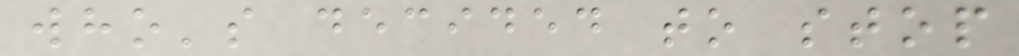who's decided to stop
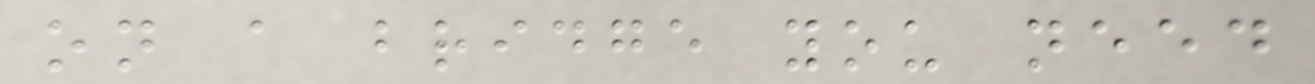on a bridge you need
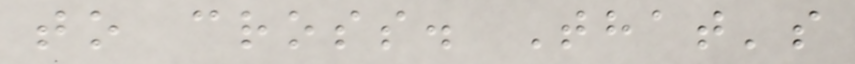to cross. That's
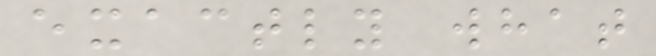exactly what
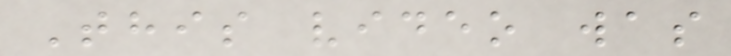This video was
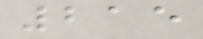215
